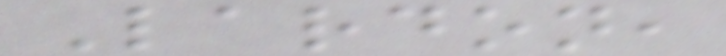Lardon,
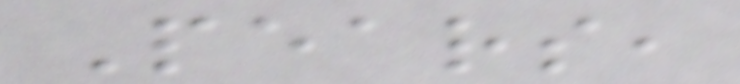Pears,
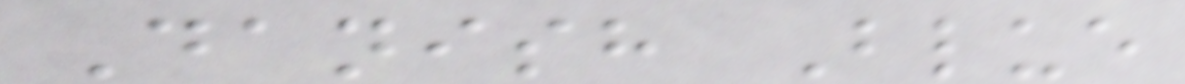Danish Blue
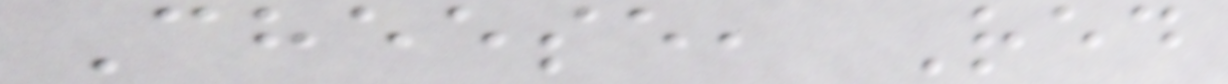Cheese, Red
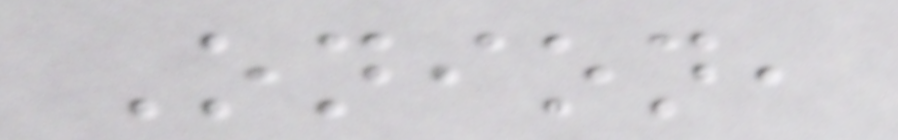Onion,
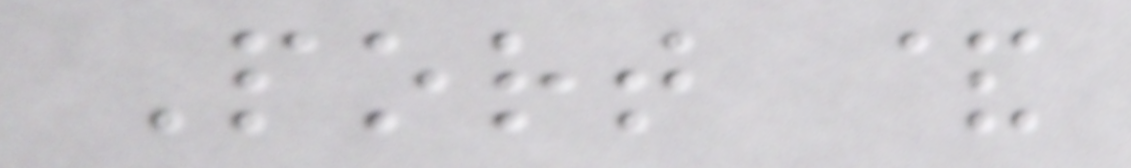Port &
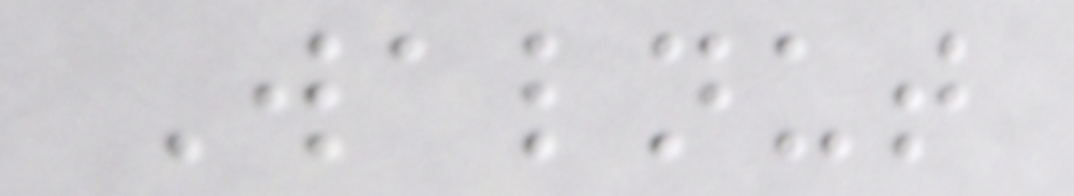Walnut
